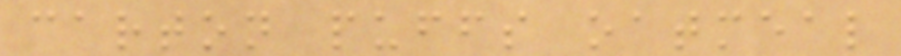carton puffs oatmeal
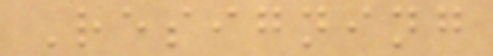Resigning
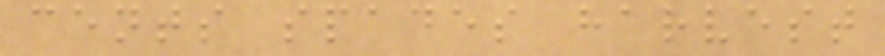cents spades harvest
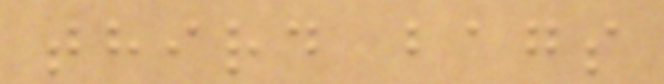third bags
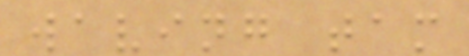waving tam
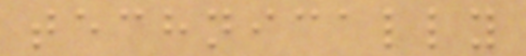technically
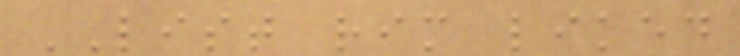LIST rim liked
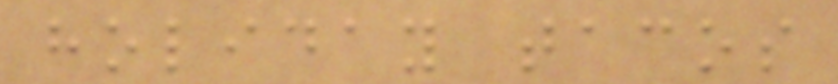holiday tacos
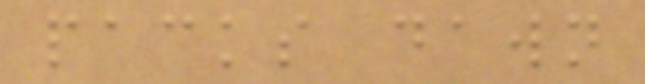packs dawn
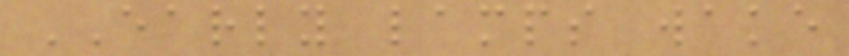EARLY lamps wake
